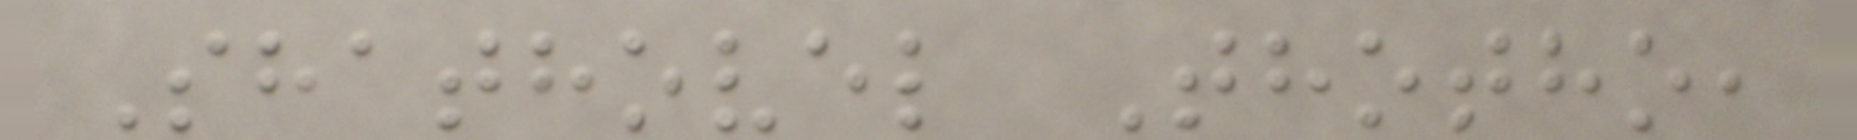Shathovel Thotho,
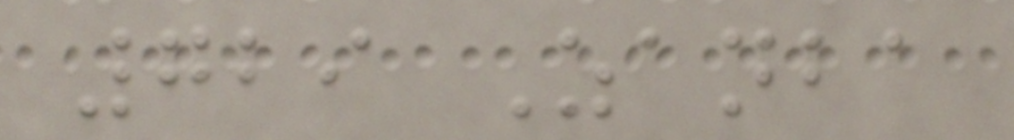729 Zanba
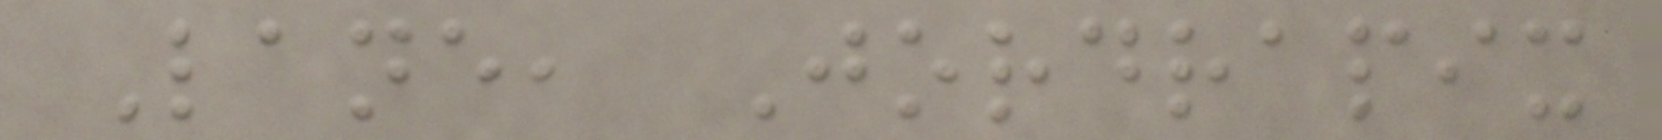Lane, Jordrapix
